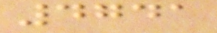4741
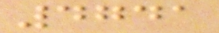4741
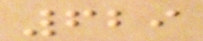629
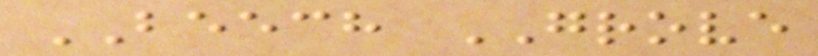BEECH GROVE
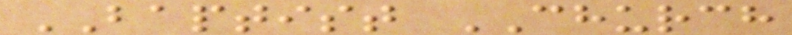BAPTIST CHURCH
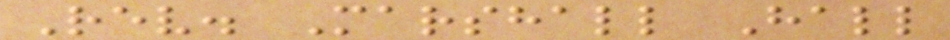Rev. Marshall Hall
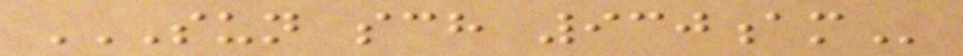SUN SCH 930AM
